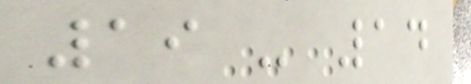19 - 14
